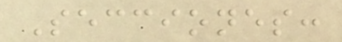Secciones:
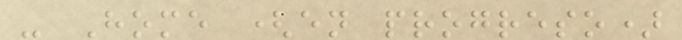- Home (en progreso)
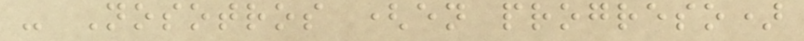- Nosotros (en progreso)
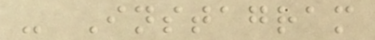- Instagram
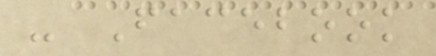- Facebook
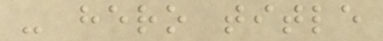- hero title
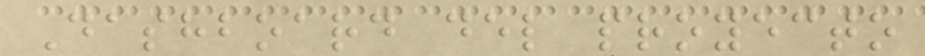Dashboard del proyecto
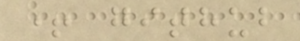+ github
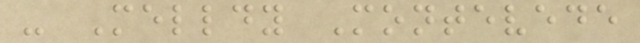- Melldy Montevede
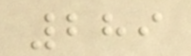289
